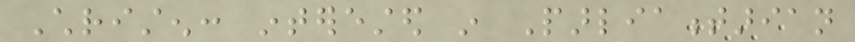Christen: interested in Parliamentarian
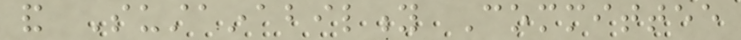and Sustainability Committee
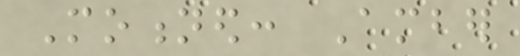Motioned: Amber
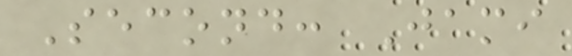Second: Jami
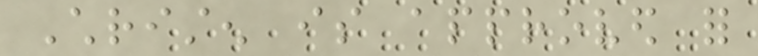Christen is approved for
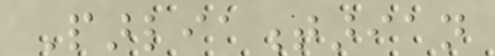Parliamentarian
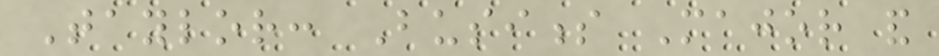Taylor: Business Major and
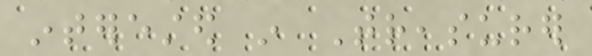interested in Treasurer
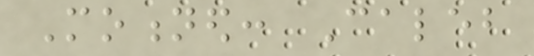Motioned: Caleb
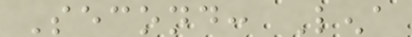Second: Lena
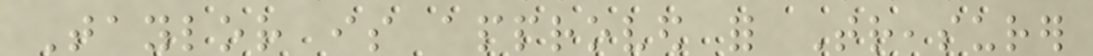Taylor is approved for Treasurer
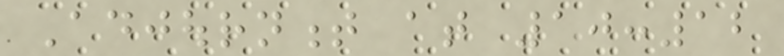Adjournment at 10:12
